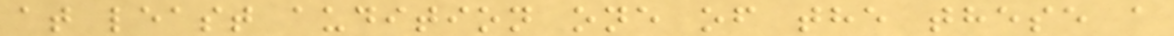at least audition one of the these a
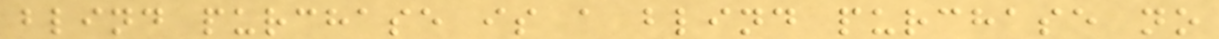blind purchase is a blind purchase no
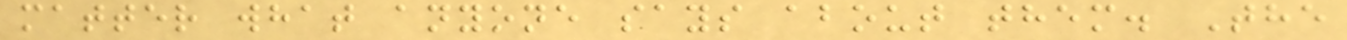matter what anyone says about them. The
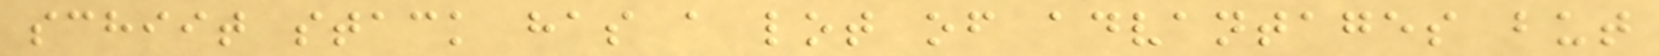schiit stack has a lot of advantages but
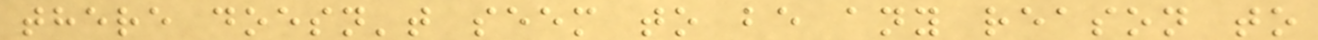there doesn't seem to be any reason to
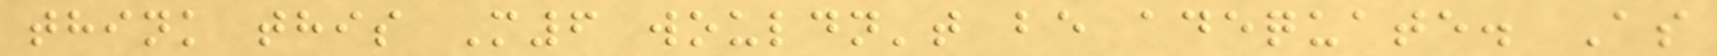think this M6 wouldn't be adequate. As
